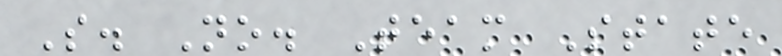S. No. Team State
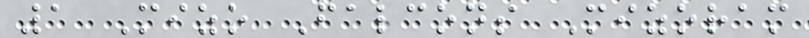1 Mizo Falcons Mizoram
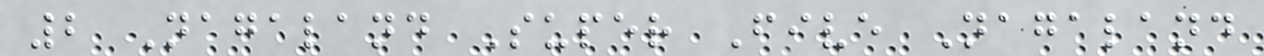2 Nagaland Super Five Nagaland
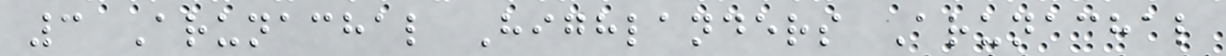3 Arunachal Highlanders Arunachal
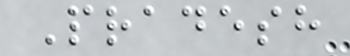Pradesh
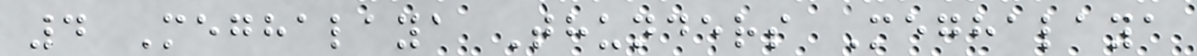4 Meghalaya Thunders Meghalaya
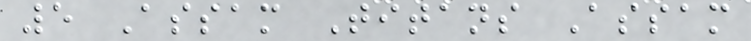5 Assam Titans Assam
